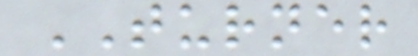TURNER
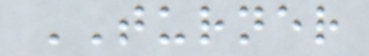TURNER
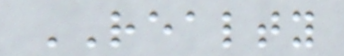REALTY
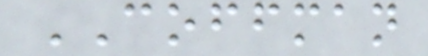COFFMAN
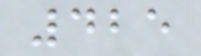425
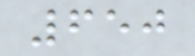650
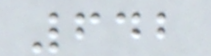642
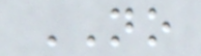NO
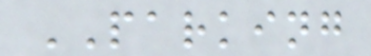PARKING
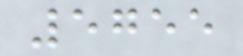5755
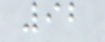92
